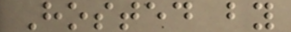Hosted by
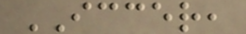ICCER,
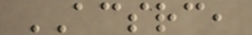ACSRC,
